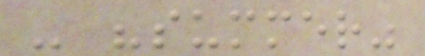- "summer"
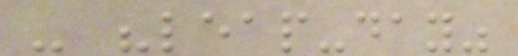- "leap-day"
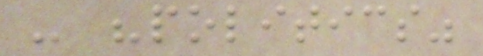- "politics"
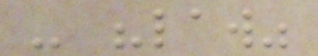- "law"
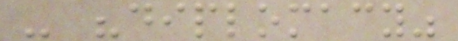- "diplomacy"
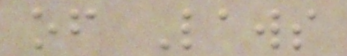of Laws
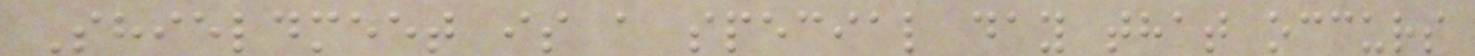Shieldmeet is a special day that occurs
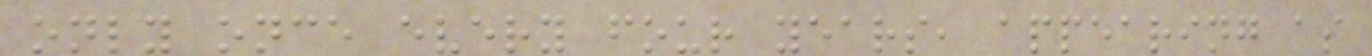only once every four years, appearing as
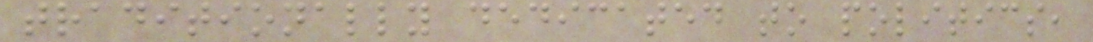traditionally dedicated to politics,
